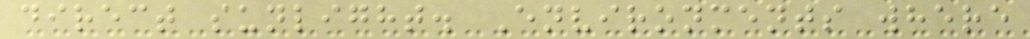direct sunlight. Environments where
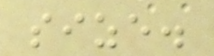size.
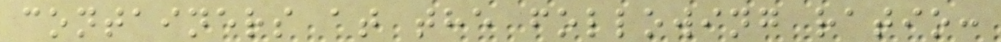containers at the following ratio:
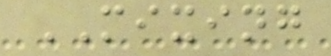MIXING
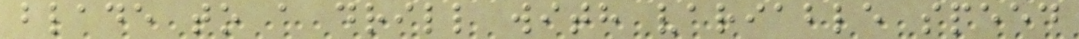blade to a drill with variable speed
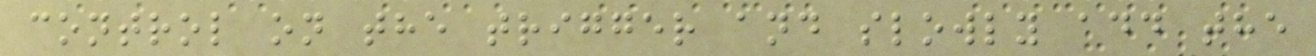control on the trigger and slowly add the
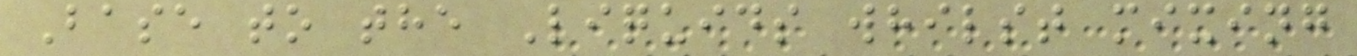Base to the Liquids whilst mixing
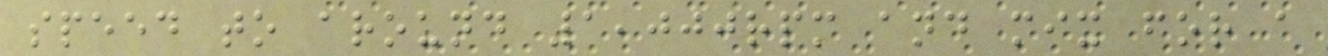speed to around 1,000rpm and mix for a
